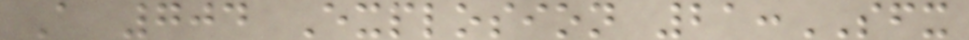A 704 Explosion 21:SFX
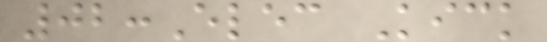02:Elec Kick
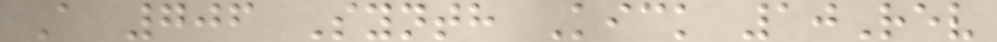A 706 Synth Kick 10Rev
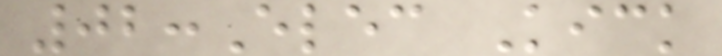02:Elec Kick
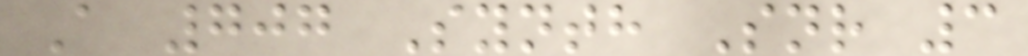A 707 Synth Snr 3
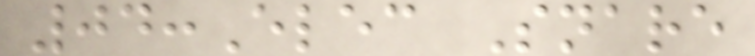04:Elec Snare
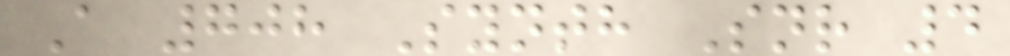A 708 Synth Snr 4
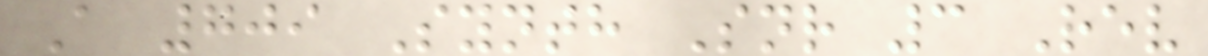A 709 Synth Snr 3 Rev
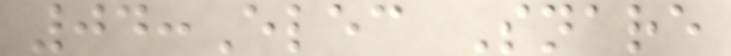04:Elec Snare
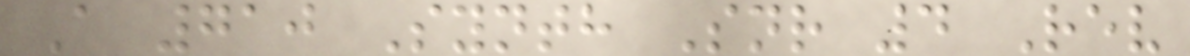A 710 Synth Snr 4 Rev
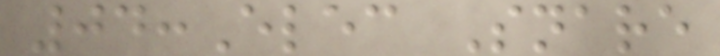04:Elec Snare
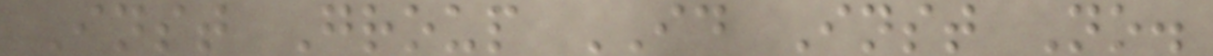Inst Group ID Inst No.
